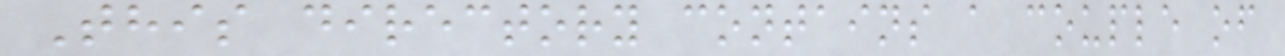This directory contains a couple of
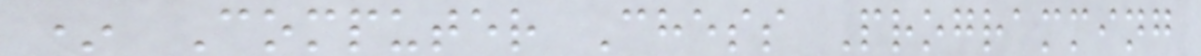* Computer Chess Programming
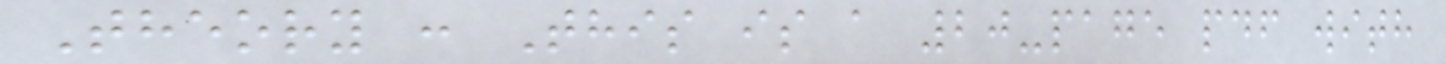Theory : This is a 20-page pdf with
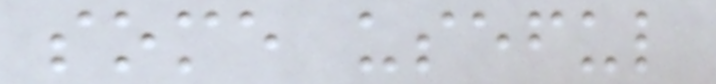some useful
